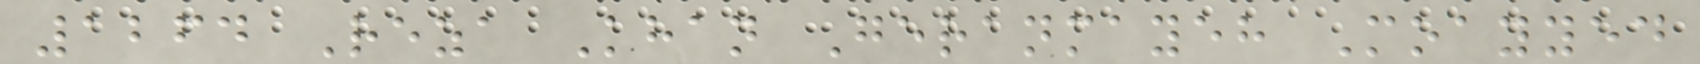1264 Reza Khan Geranmayeh Moayyed
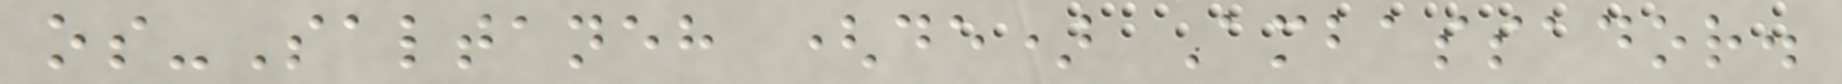os-Saltaneh (de) Ambassador.
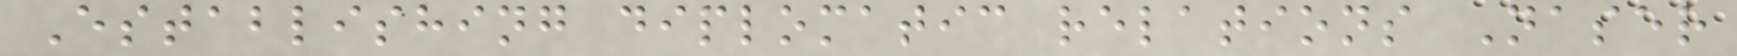Establishing diplomatic relations Naser
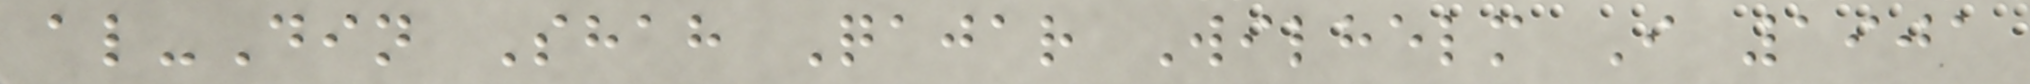al-Din Shah Qajar Wilhelm I 1901
